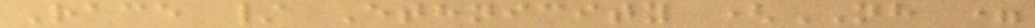Race / Ethnicity (NH =
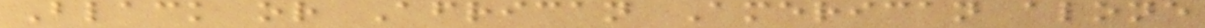Black or African American alone
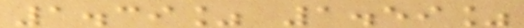1.39% 1.59%
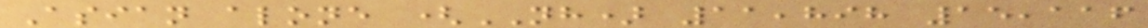Asian alone (NH) 11,898 15,116
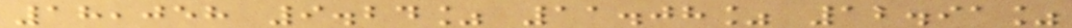18,058 9.24% 11.08% 12.91%
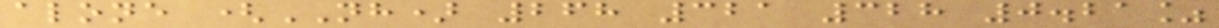alone (NH) 268 321 328 0.21%
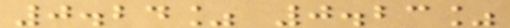0.24% 0.23%
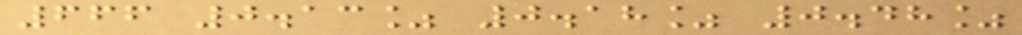666 0.13% 0.18% 0.48%
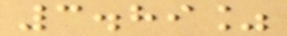3.89%
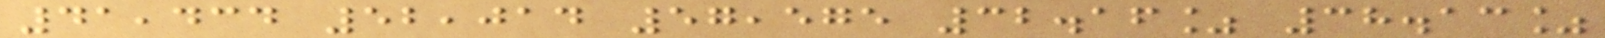41,434 52,014 57,575 32.16% 38.13%
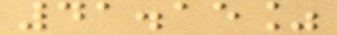41.15%
